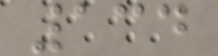134
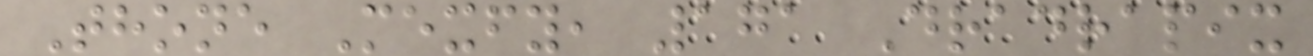Thone Mexfy, 171 Dradrapix
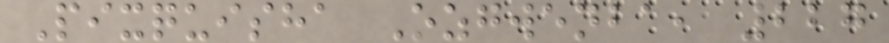Pixquisha Ozgwenba, 227
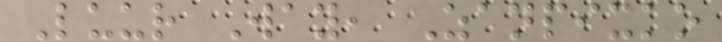Luur Way, Zanpixko
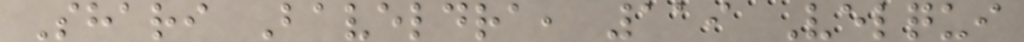Shari Baveldra, 119 Velqui
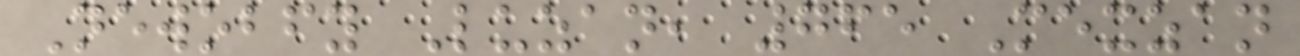Newobfy Luzan, 765 Mexzan
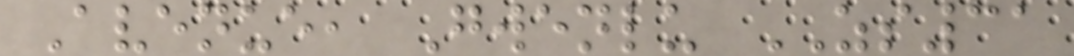Avenue, Gwenlu ZS31
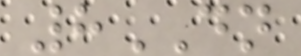8DN
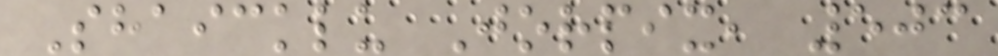Shaicklu Jorpix, 503
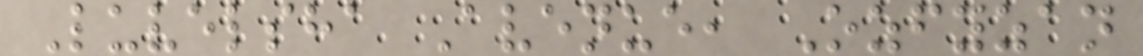Luvelsha Avenue, Ozfyzan
